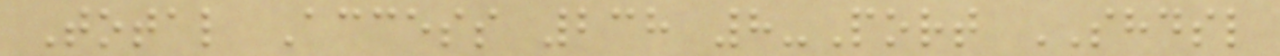Total Access 238 8-Port SHDSL
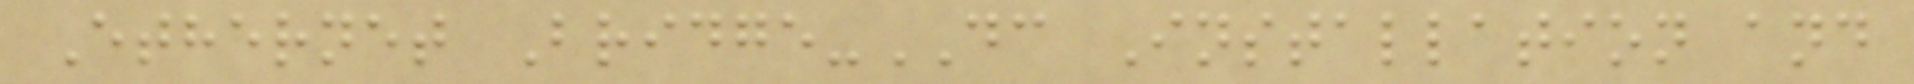Ethernet Bridge-DC Installation and
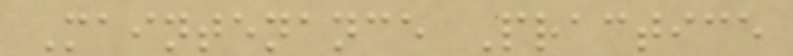Maintenance Practice
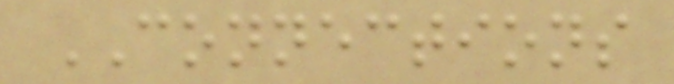CONNECTIONS
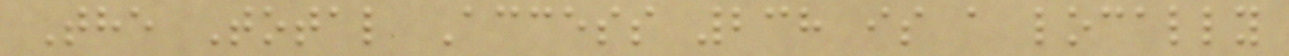The Total Access 238 is a locally
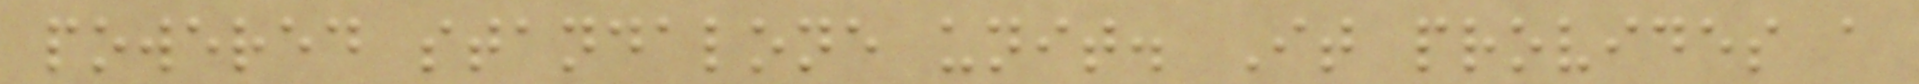powered standalone unit. It provides a
